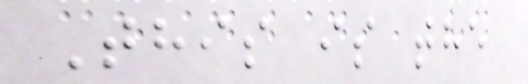This is the
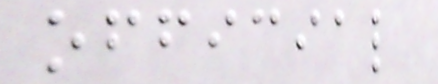official
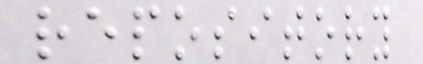repository
